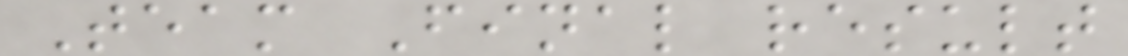Team Final result
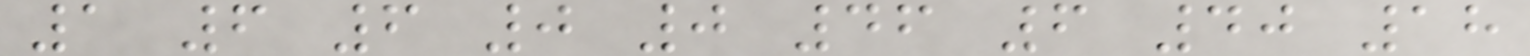1 6 6 0 0 46 6 40 18
